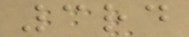3rd
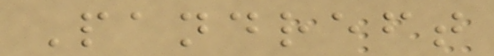Pandreft
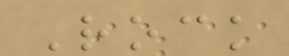Rock
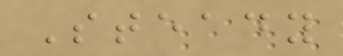Steady
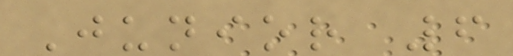Junior 6
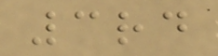3rd
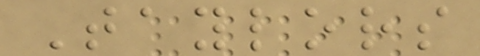Taylors
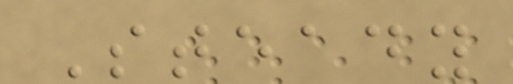Steady
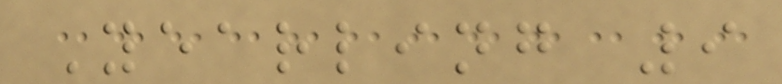Yearling 9
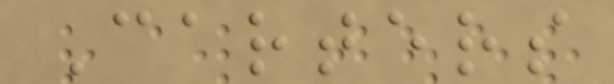Carters
